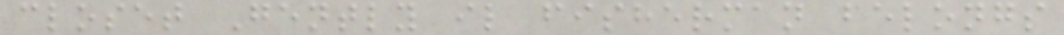closet Gently il fisherman belongs
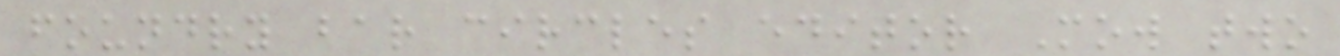foundry bar circles editor Mow two
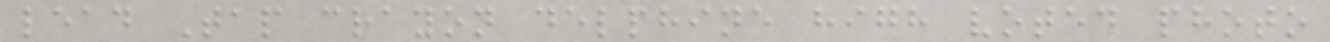lead Tap crayon delphine high voted photo
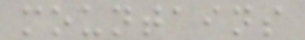mountains
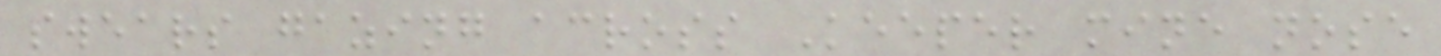swears gazing across Keeper mine nose
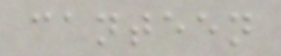canteen
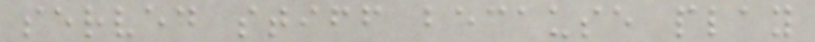served stiff because play
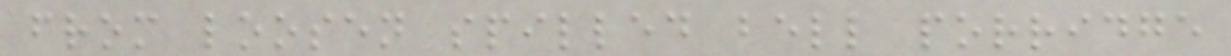from loosen spilled bell porridge
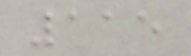115
